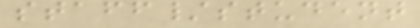staff/student
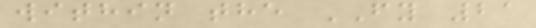within the FY 21
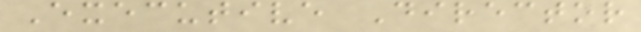Executive Director
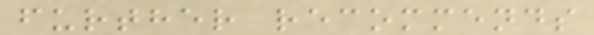further recommends
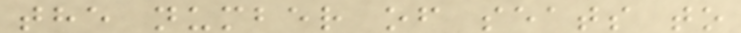the number of seats to
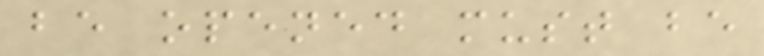be opened must be
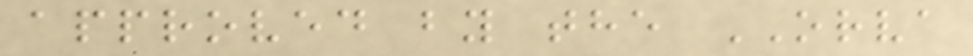approved by the ORVA
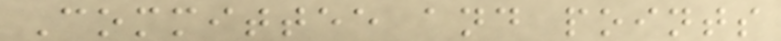Committee and points
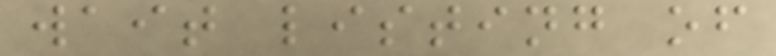wait listing of
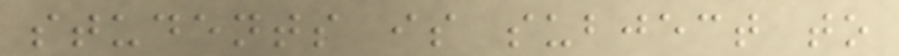students is subject to
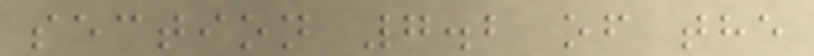section 7.2 of the
